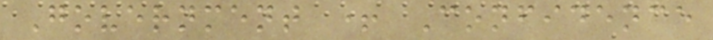Government + Confidence
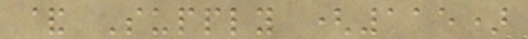& Supply (115)
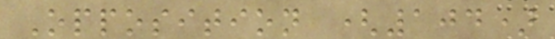Opposition (104)
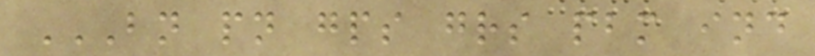BN PN GPS GRS PBM IND
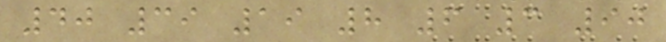40 39 19 8 6 3 90
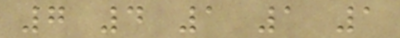7 4 1 1 1
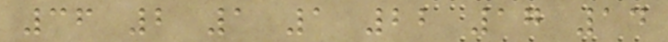36 2 1 1 22 17 14
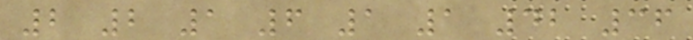2 2 1 6 1 1 42 36
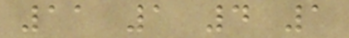11 1 4 1
